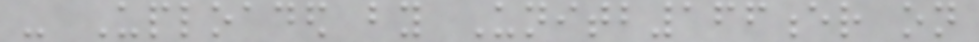- Uploaded by Unitb166er on
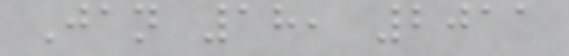Jan 18, 2011
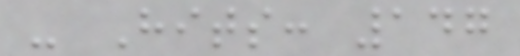- Hits: 147
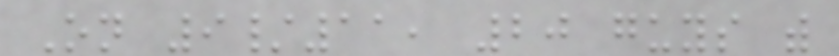On 9/11, 20 guys with
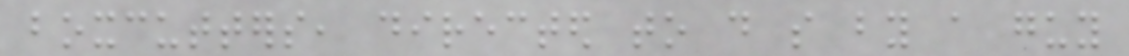boxcutters, directed to do so by a guy
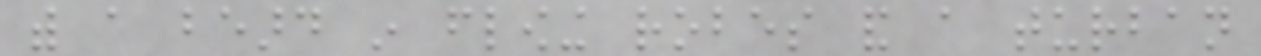with a beard in flowing robes and a turban
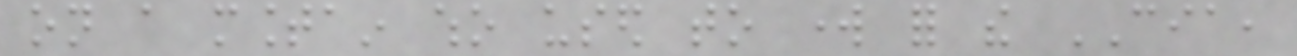on a mountain who used to work for the CIA,
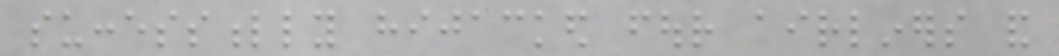successfully hijacked four airliners and
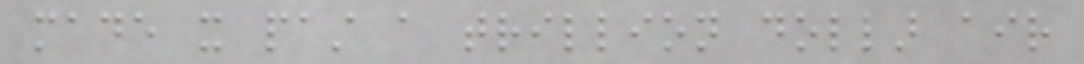made it past a trillion dollar air
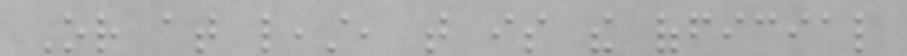Or at least, that is the official
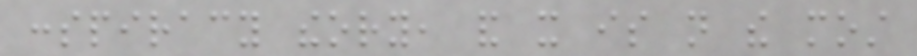conspiracy theory, and it is not the most
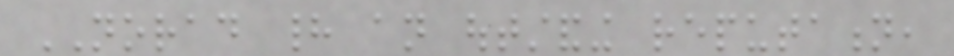NORAD had an outstanding reputation,
